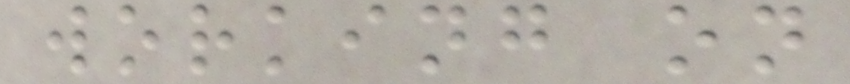working on
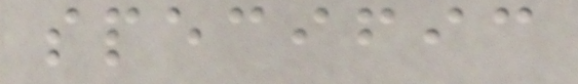specific
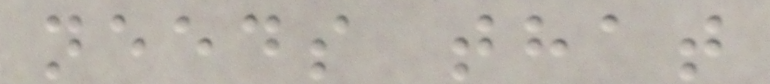needs that
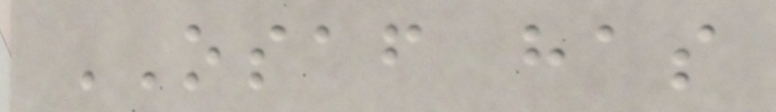OSAF has
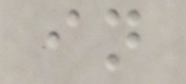in
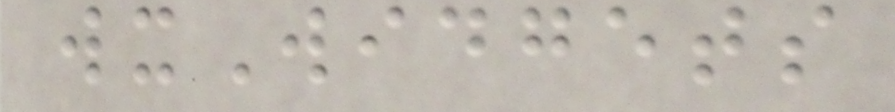wxWidgets
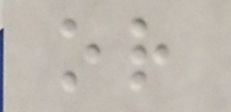or
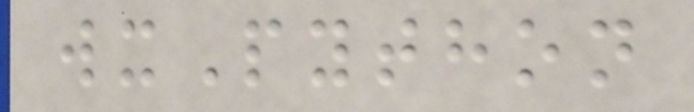wxPython
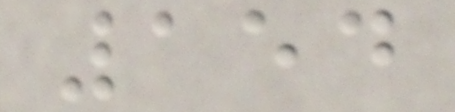154
